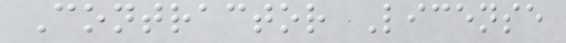Contractor License
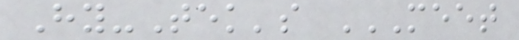Hy-Tek's MEET
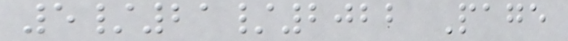5/21/2022 Page
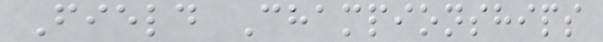Field Championships
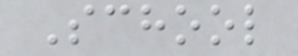School
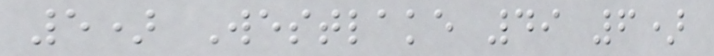5) Westlake 49 6)
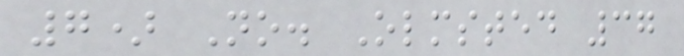7) No. Olmsted 37
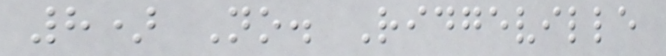8) No. Ridgeville
